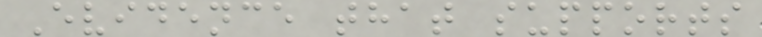Evidence that supports
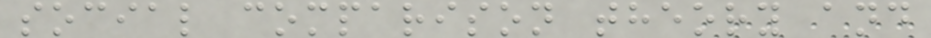social comparison theory and
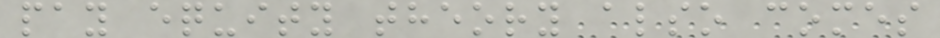pay equity theory also comes
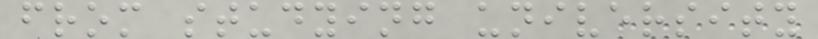from studying university
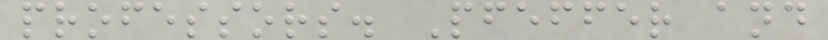professors. Pfeffer and
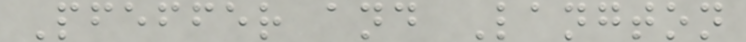Pfeffer and Langton
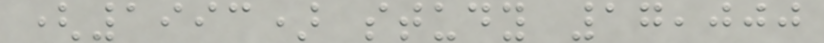(1993) study 17,000
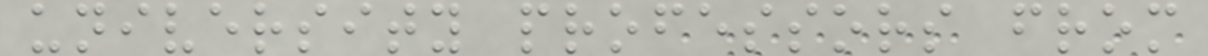university professors from
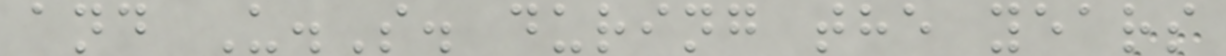and U.S. during the years
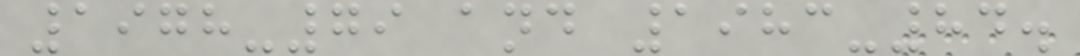1978-79 and 1983-84.
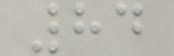84
